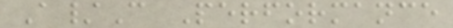A/C Performance
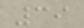39
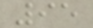95
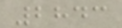2843
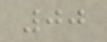00
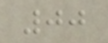00
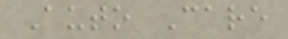Auto Care
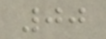00
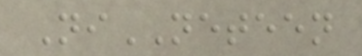NiNETEEN
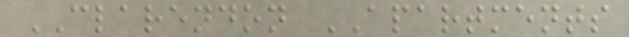CLARENDON APARTMENTS
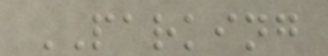PARKING
